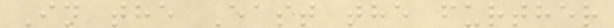In the East the further
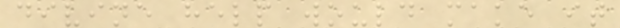divine help would make it
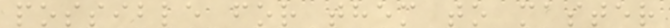possible for them to master
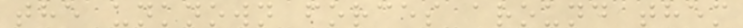the unknown forces around them
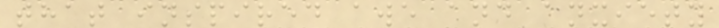that inspired awe and anxiety
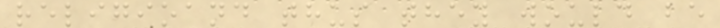religioand thus they would be
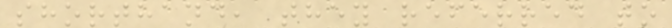shorthand, they referred to
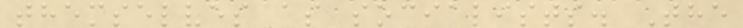themselves as socialists. The
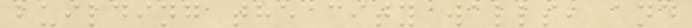building the city walls, and
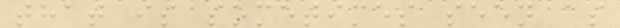that is sometimes seen as
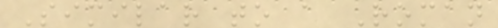Similar to a Roman
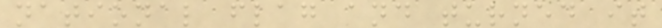national flag and turned it
